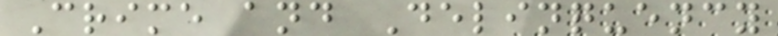Crime and Delinquency
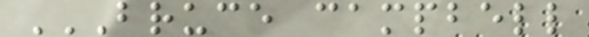BRUCE CAMPBELL
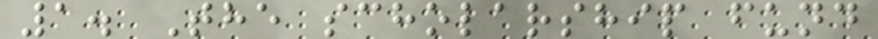1. The scholarship fund
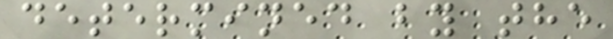determined by the
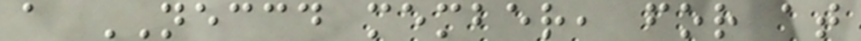a NECCD member, for at
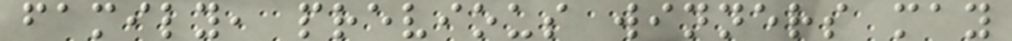family, previous winners may
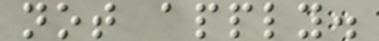not apply.
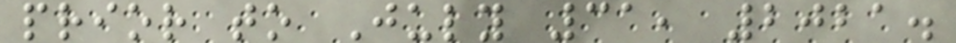prior to July 31, 2021.
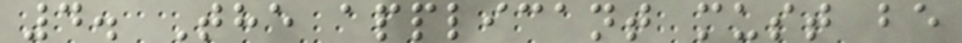4. The applicant must be
